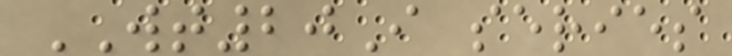WT20I series
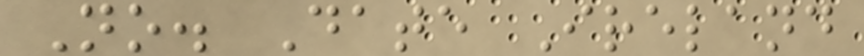No. Date Ireland
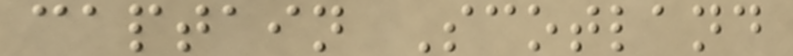captain Scotland
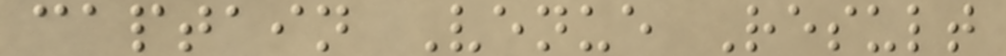captain Venue Result
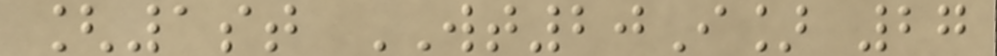[1st WT20I] 27
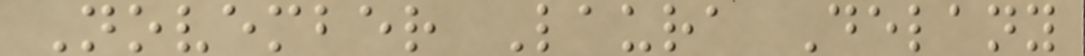November Laura Delany
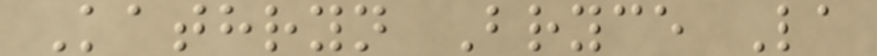Kathryn Bryce La
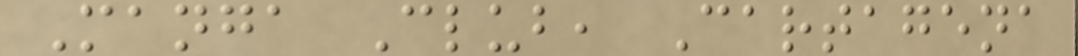Manga Club, Cartagena
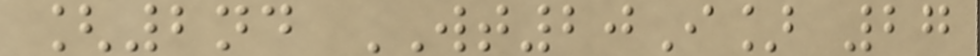[2nd WT20I] 27
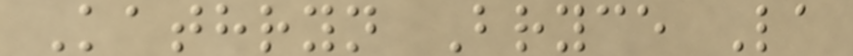Kathryn Bryce La
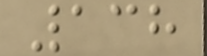138
